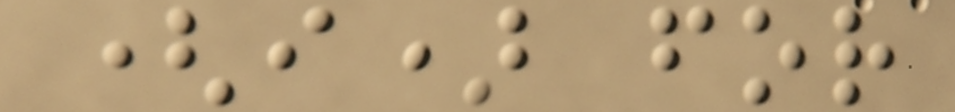(i) for
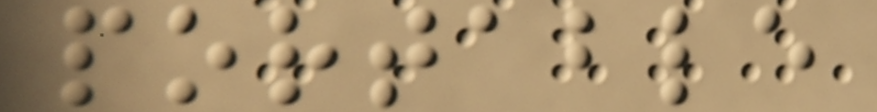portable
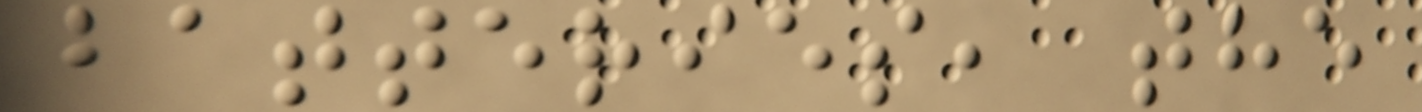batteries, the
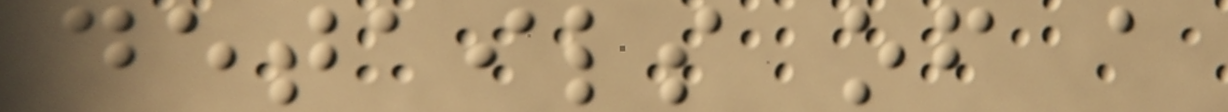details of a
